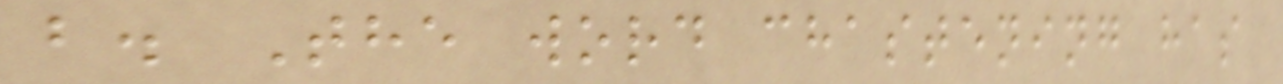b. The word chastening has
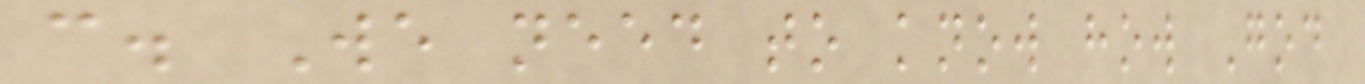c. We need to know how God
